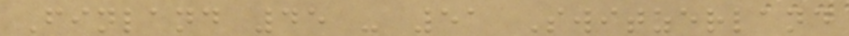Finland 45 - 51 Switzerland
